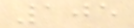105
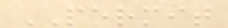PERMIT
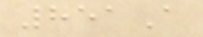851A
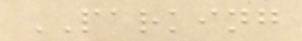PARKING
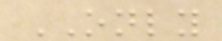ONLY
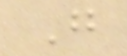G
